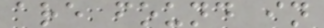are found in
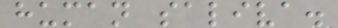human saliva.
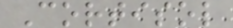Cortisol
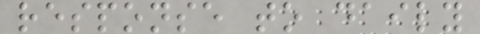response to daily
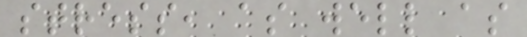stress, as well as
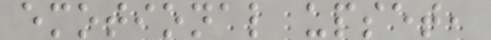emotional upset,
